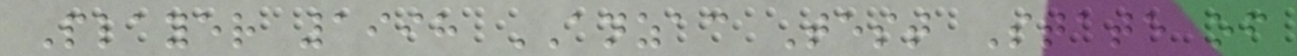Player 1998 ANZAC Test State of
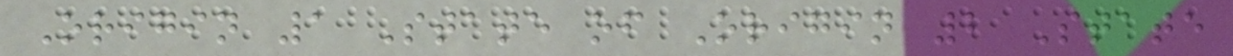Origin 1 State of Origin 2 State
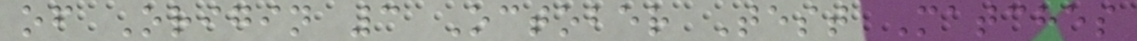of Origin 3 October Test Matches
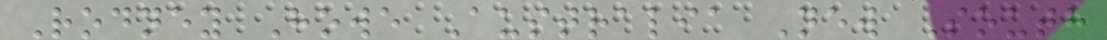Rodney Howe Australia New South
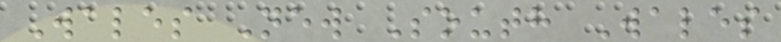Wales New South Wales
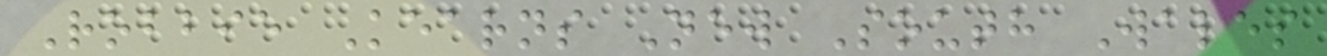Robbie Kearns New South Wales
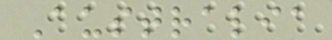Australia
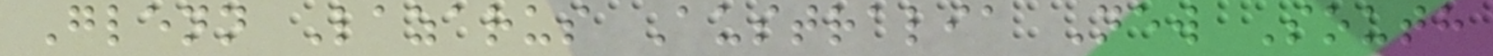Glenn Lazarus Australia New South
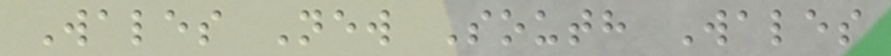Wales New South Wales
